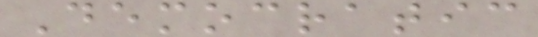Democratic
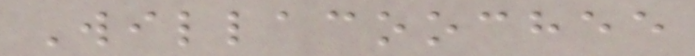Willacoochee
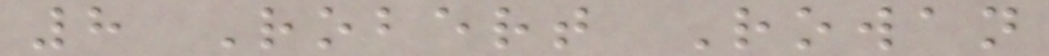8 Robert Rowan
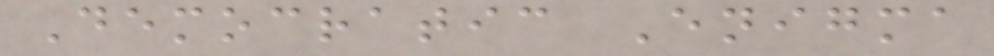Democratic Enigma
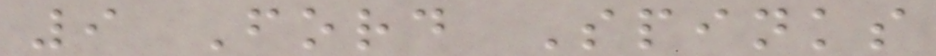9 Ford Spinks
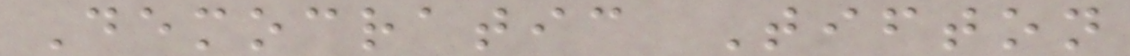Democratic Tifton
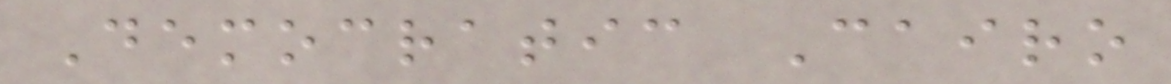Democratic Cairo
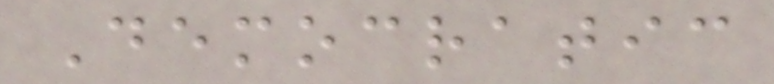Democratic
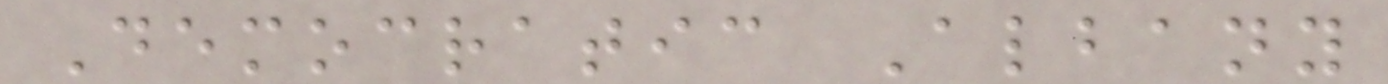Democratic Albany
